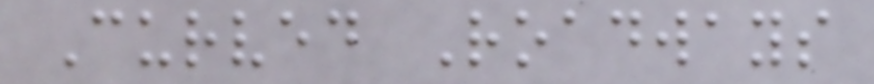Curved Roadways
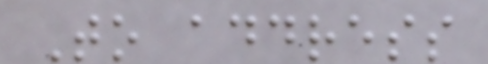To address
